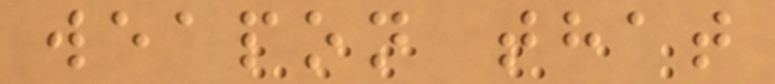weapon that
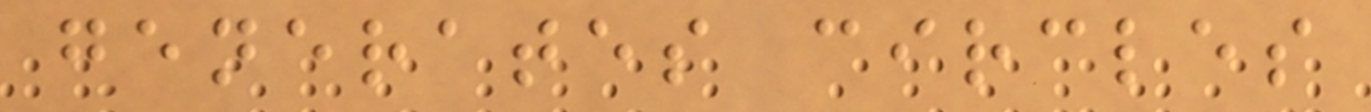generates circles
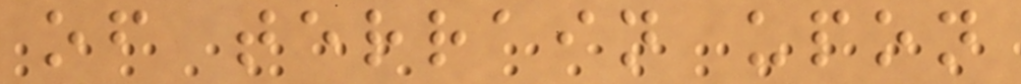of terrain upon
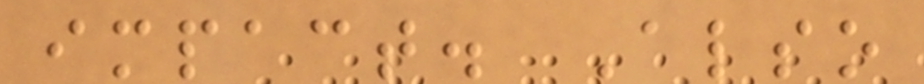impact. Also
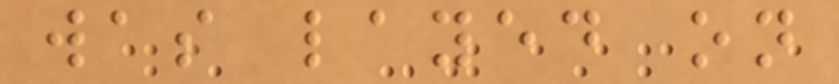was layed on
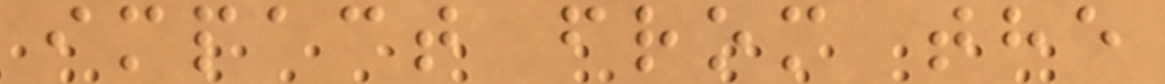impact from the
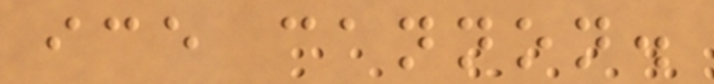ice cannon.
